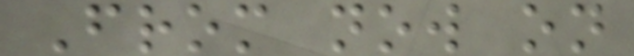From now on
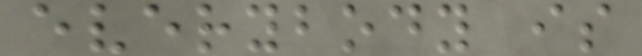everybody is
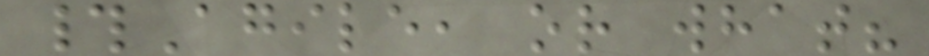#Agile, or what?
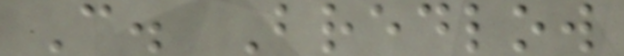C. Bredlow
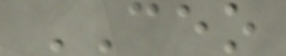CEO
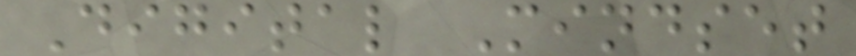Digital Mindset
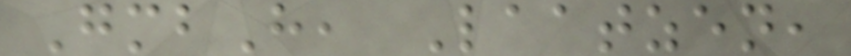GmbH, Laatzen,
